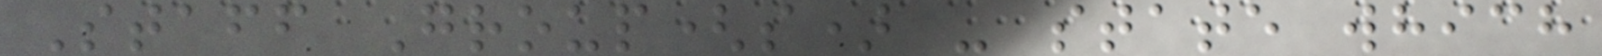Staff Group(s) - state which
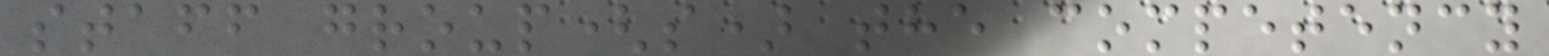staff group(s) the competency
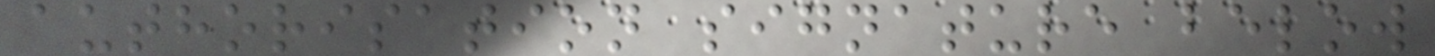authorisation signature below
